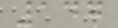147
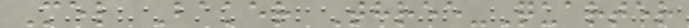Mel Baker Three-Quarter
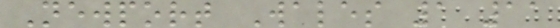Newport Wales 1 11
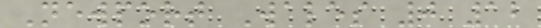Newport Wales 0 12
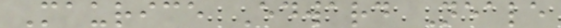Maurice Edward Neale
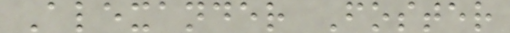Alexander Foster
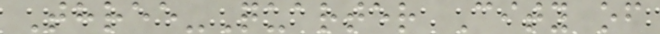Three-Quarter City of
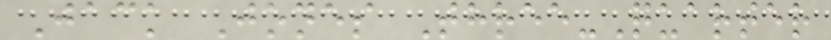Jack Jones Three-Quarter
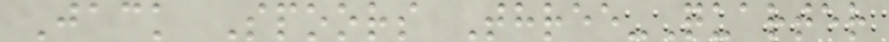Jack Spoors Three-Quarter
